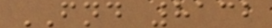FND 8132
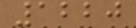1220
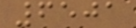6501
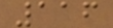116
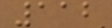112
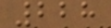228
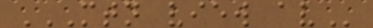MTN VIEW AV
